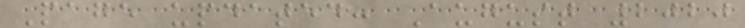Page updated: August 2020
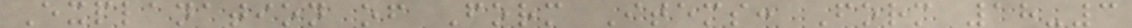Explanation of Form Items: Form 18-3
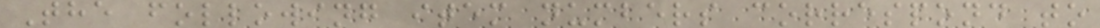The following item numbers correspond to
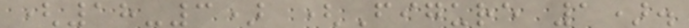(18-3) (Figure 1).
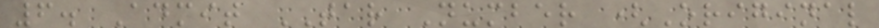6. Admit TAR Number (Original
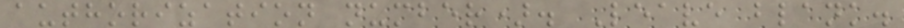authorization number). Leave blank.
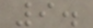9.
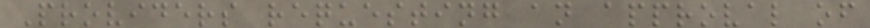Providers requesting an approval of
